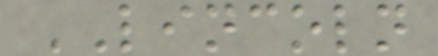LINCOLN
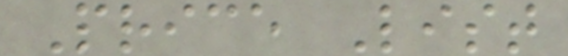Price List
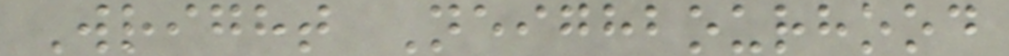Wright Neighbourhood
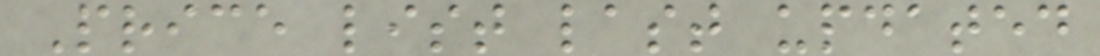Price list last updated
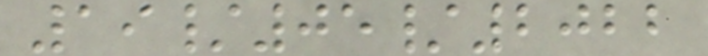19/05/2022
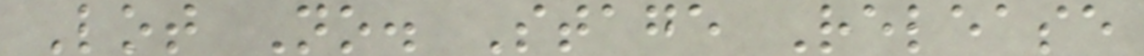Lot No. Stage Release
